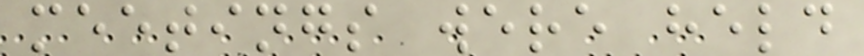meetings were held
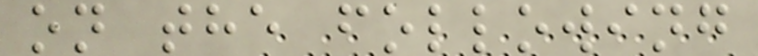on the following
